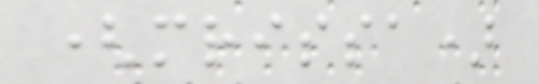(mrissa)
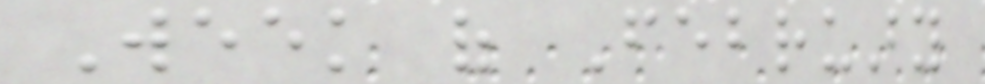Week of February
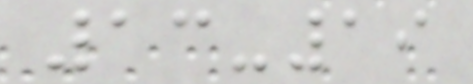13-19
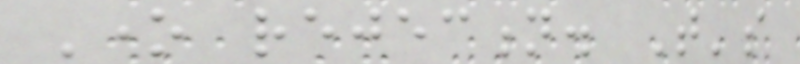One rejection. That's
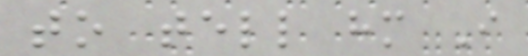to tell him I
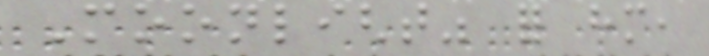Moonlight" for him,
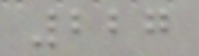227
